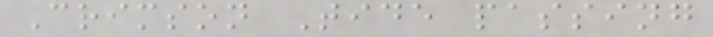Crimson Tide passing
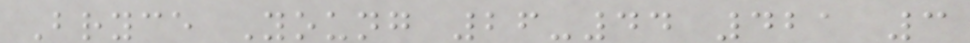Bryce Young 26-44 421 3
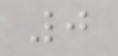0
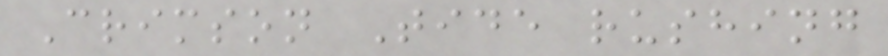Crimson Tide rushing
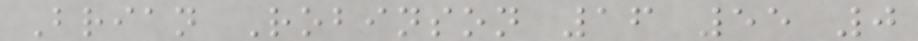Brian Robinson 16 55 0
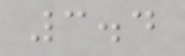3.4
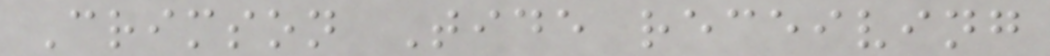Crimson Tide receiving
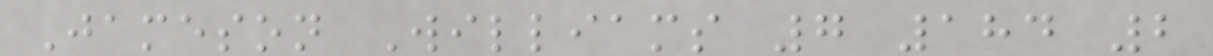Jameson Williams 7 184 2
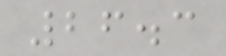26.3
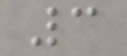3
